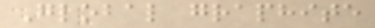Global graphite
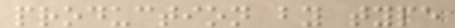production by type
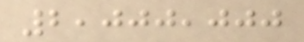2,000,000
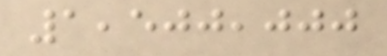1,500,000
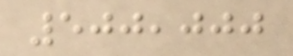500,000
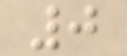0
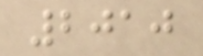2010
